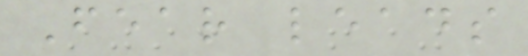Fear leads
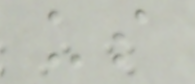us
